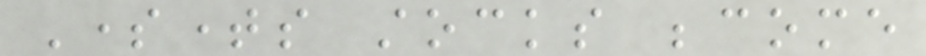Sometimes stocks become
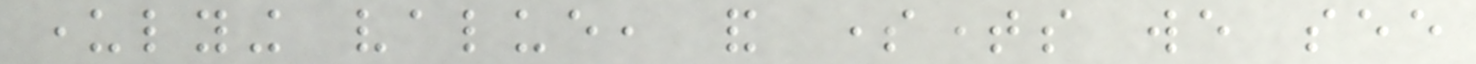underlying value, and sometimes we see
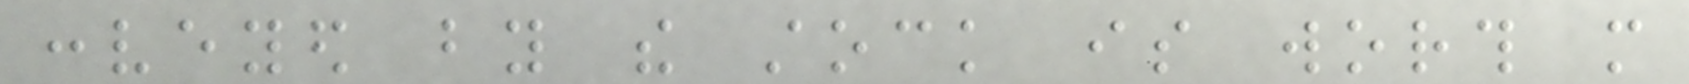conveyed by the stock is worth more
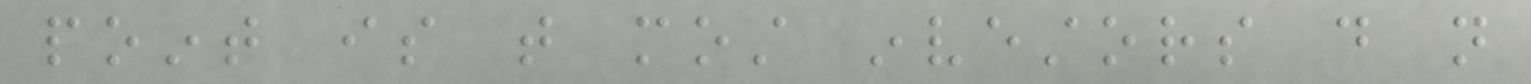point is that most investors do not
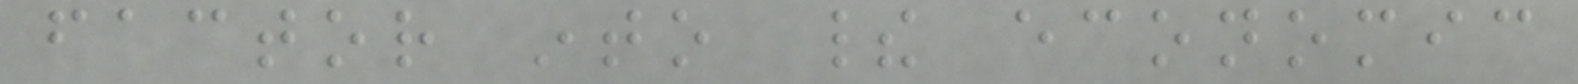factor into their economic
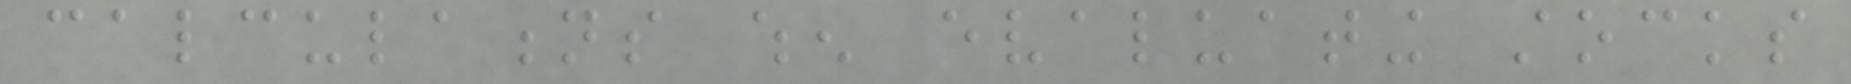calculations when evaluating stocks
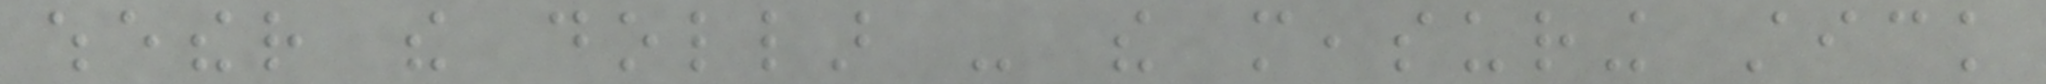whether the dollar - the measuring stick
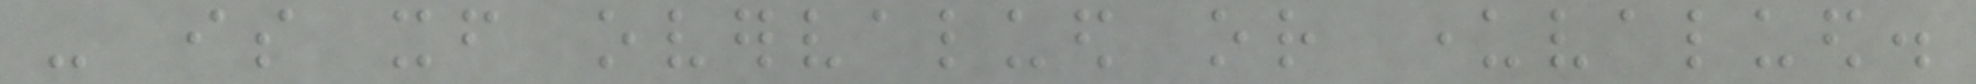- is itself overvalued or undervalued.
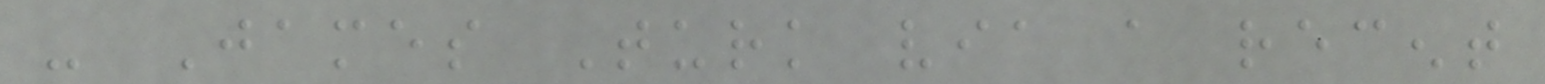- James Turk via a recent
